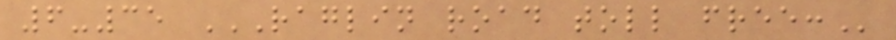6-35 RAGLIN ROAD TOLL FREE:
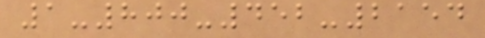1-800-452-2154
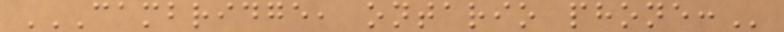CAMBRIDGE, ONTARIO PHONE:
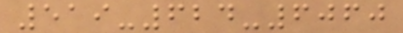519-624-6060
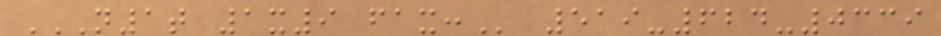N1T 1X9 FAX: 519-624-0339
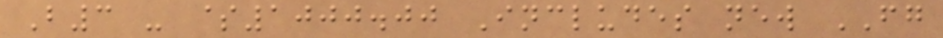B3 - $1000.00 Includes new FG
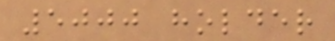5000 holder
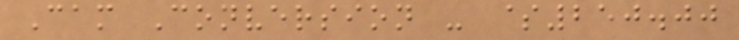Cam Conversion - $250.00
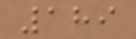189
